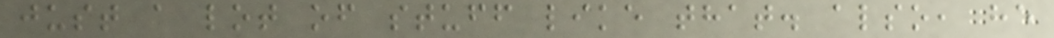just a lot of stuff like that. also, he
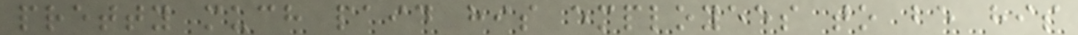pretty much paid his employees to be his
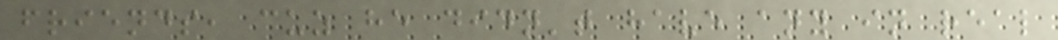friends, cuz he didn't have any in real
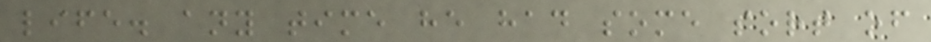life. any time he had some sort of
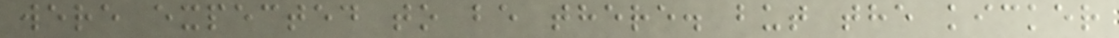were expected to be there. but the kicker
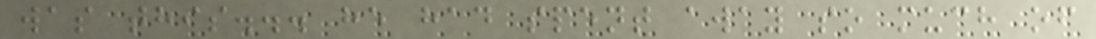was this... he had spent away so much of
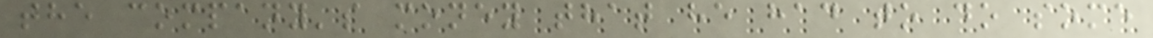the company's money that he had to do some
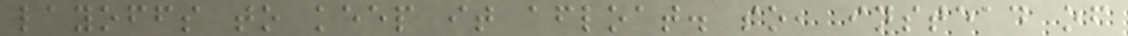layoffs to keep it afloat. so, instead of
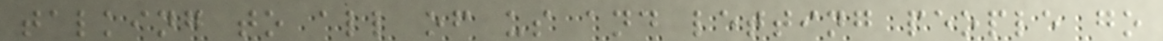talking to all of us and letting people go
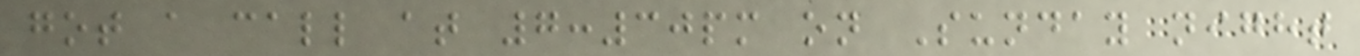got a call at 7:30pm on Sunday night
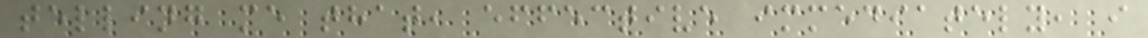telling me that, effective immediately, i
